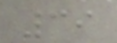39
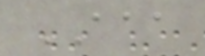AAA
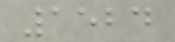1524
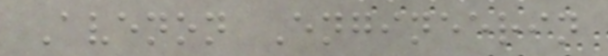Avenon Engineerin
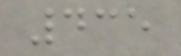435
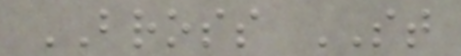BROSS ST
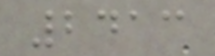2413
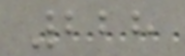228
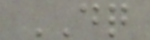DQ
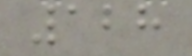128
